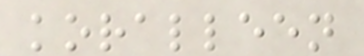koralleen
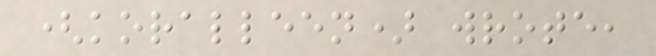(koralleen) wrote,
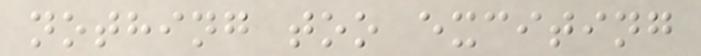nothing too exciting
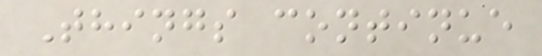Things continue
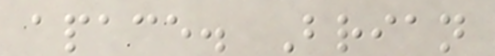apace. Brian
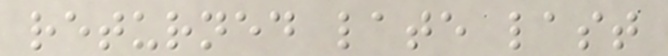returned late last
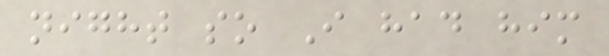night so I had him
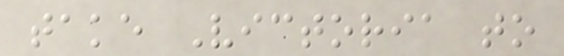take Victoria to
